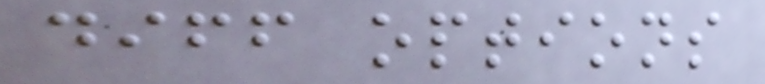diff options
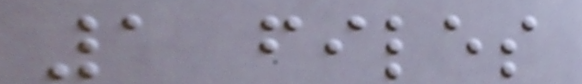1 files
